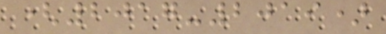(2017-2019)
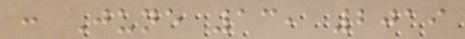: June 13, 2019
